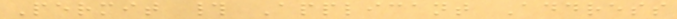Permit # Applicant Address
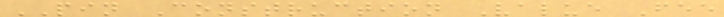PIN Construction Value Fee
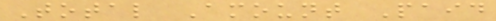Total Amount Paid
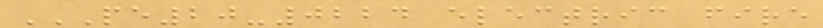PE20-0224 ELECTRIC FIRE
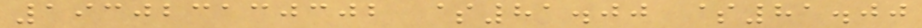193023130302 $81.00 $81.00
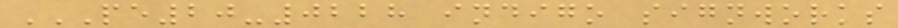PE20-0228 INDIGO SIGNWORKS
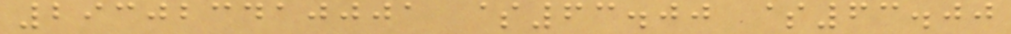293023410001 $63.00 $63.00
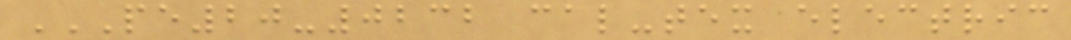PE20-0232 CAL-TEX ELECTRIC
